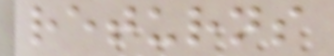returns
